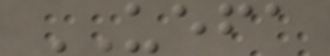UEFA
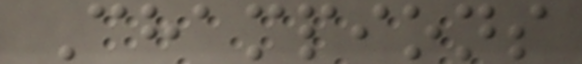Champions
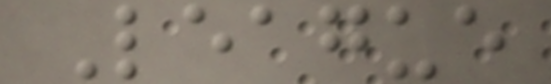League
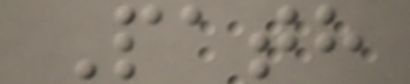Path
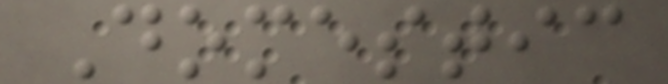Domestic
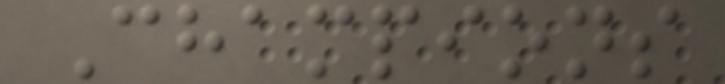Champions
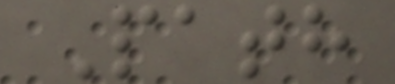Path
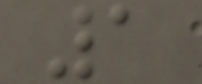1
